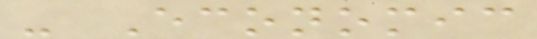- Economic
